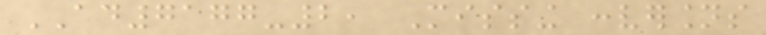AD7177-2, Missing conversions
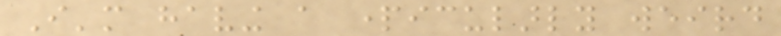I'm having a particularly weird
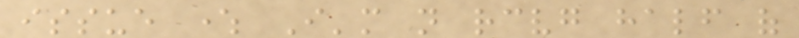issue where I'm not receiving half of
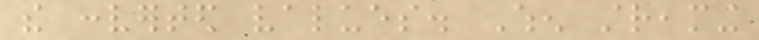the converted values. When streaming
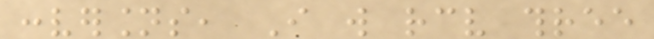conversions, I will receive three
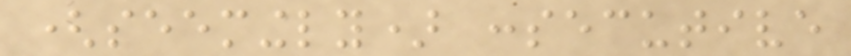(seemingly) consecutive
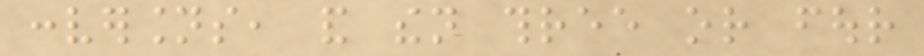conversions, and then three or four
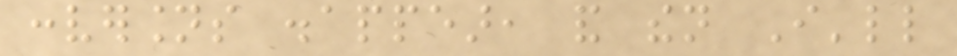conversions disappear, and then I'll
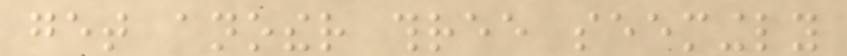get another three seemingly
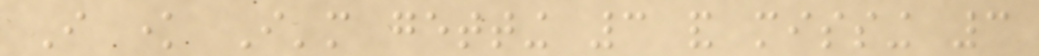I know I'm getting 3 and missing 3
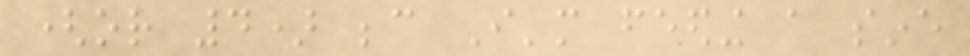(or 4) because I'm feeding a sine
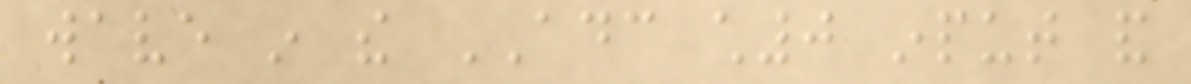wave in the ADC ch0 input and
